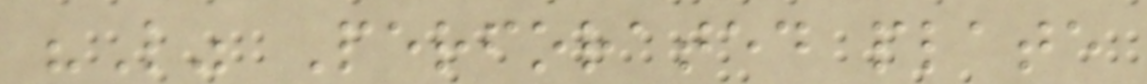"L" Perforated plate
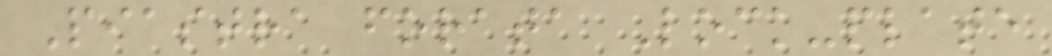Piastra forata Lock-plate
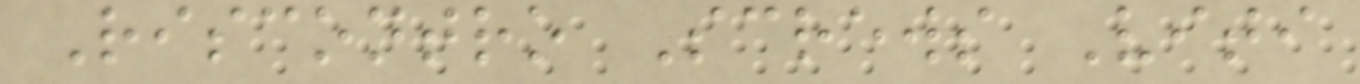Riscontro Screws Viti
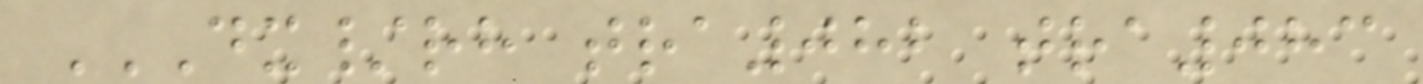DX/RH TRA082 TRA083
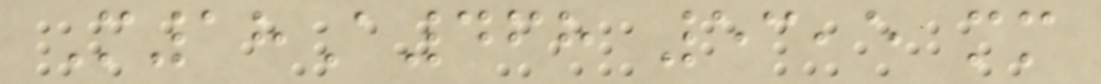M18A468 53,5 mm
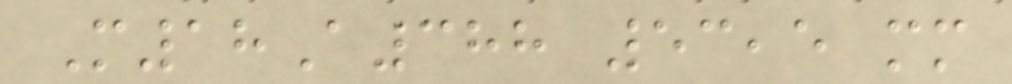M18A388 53,5 mm
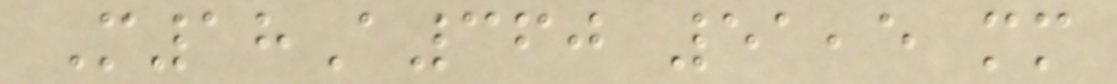M18A360 51,5 mm
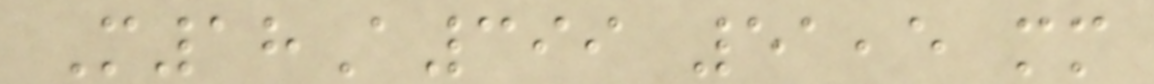M18A399 51,5 mm
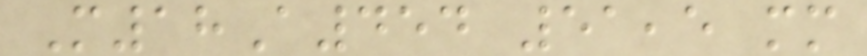M18A454 51,5 mm
